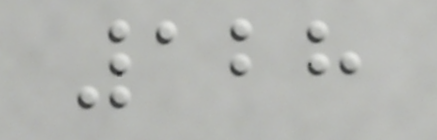128
